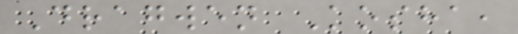Dragwen Kosha,
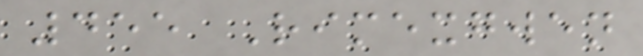455 Rimexgwen
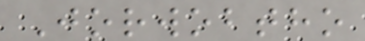Jorwobtho
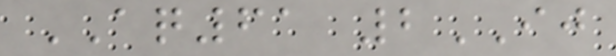AQ61 2IJ
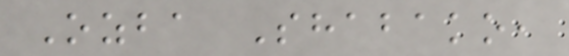Ozba Shabako,
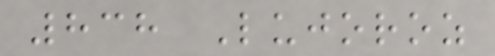838 Lujoroz
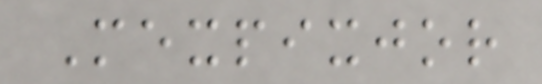Mexpixjor
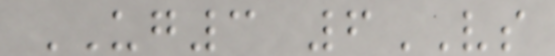UG3 6VS
